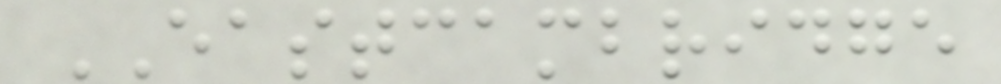EASTCAMBRIDGE
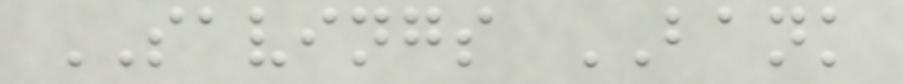SAVINGS BANK
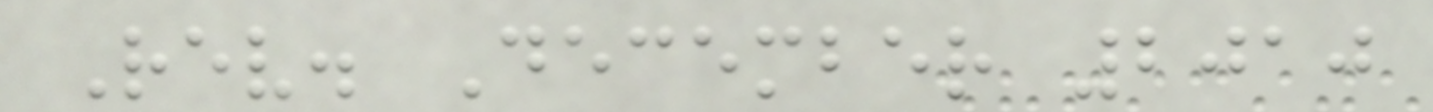Rev. December 2010
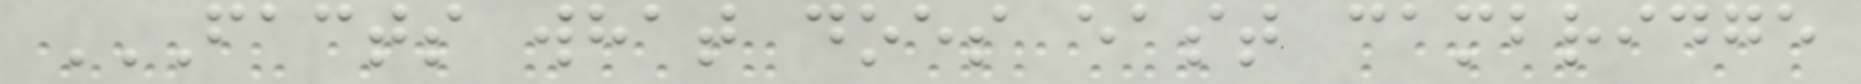FACTS WHAT DOES EAST CAMBRIDGE
